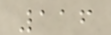116
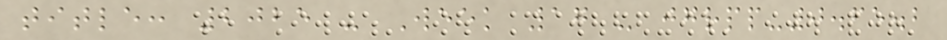title: 2025 - Week 17 - jgrpp-0.65.2
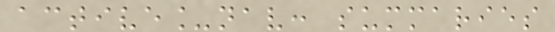active_nav: summaries
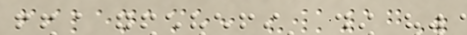filename: "wk17"
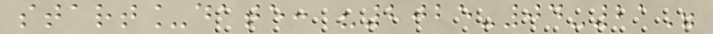start_date: "2025-04-21"
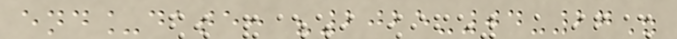end_date: "2025-04-27"
